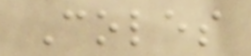Coles
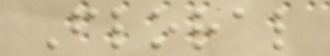Floral
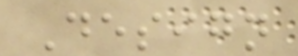Design
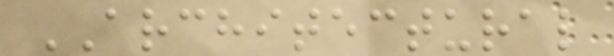ARCHITECTURAL
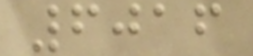6016
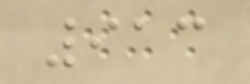913
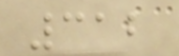312
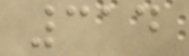314
